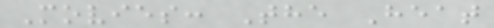Movies: The Heat
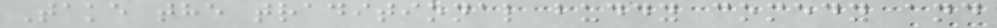Take the traditional buddy comedy and
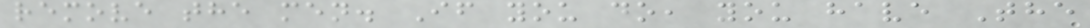remove the men. If you do, you have The
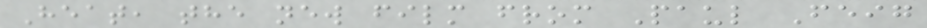Heat, the new film from Paul Feig
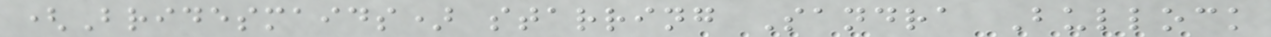(Bridesmaids) starring Sandra Bullock
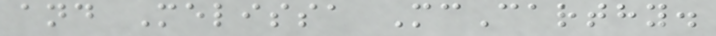and Melissa McCarthy.
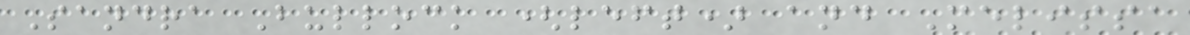Sandra Bullock (left) and Melissa
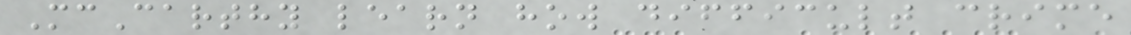McCarthy learn how difficult crime
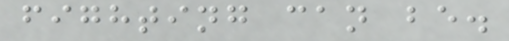fighting can be.
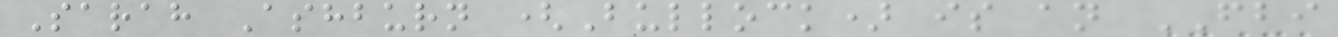Sarah Ashburn (Bullock) is an FBI
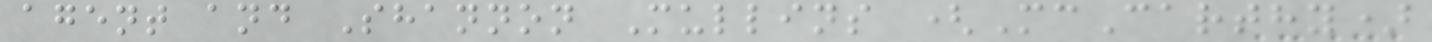agent and Shannon Mullins (McCarthy)
